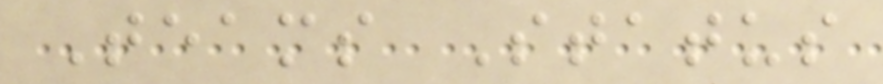Teams Status
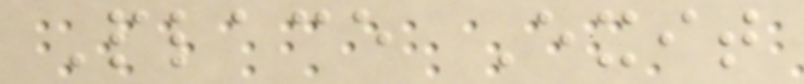Place Exit
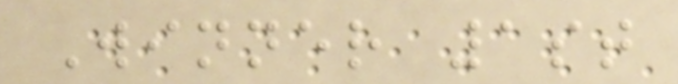Winner 1st
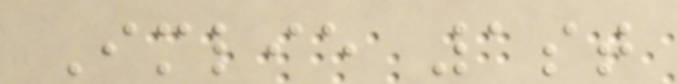Imlie 1st
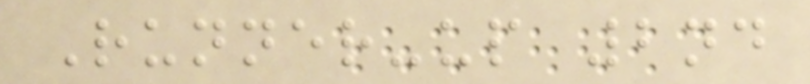Runner-up 2nd
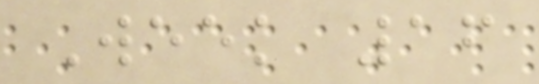Week 16
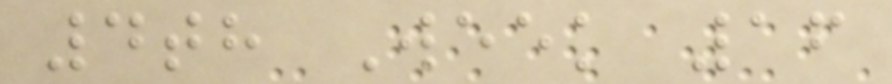4th Week 16
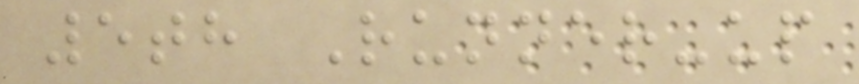5th Runner-up
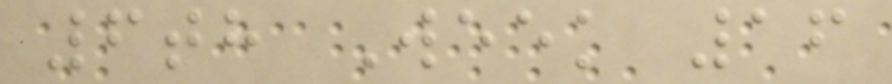6th Week 16
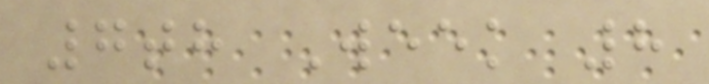7th Week 8
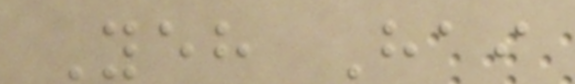Yeh Hai
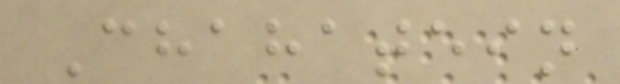Chahatein
